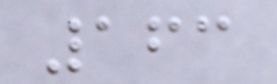163
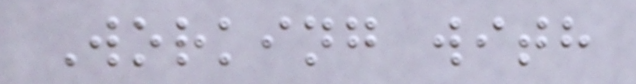Working with
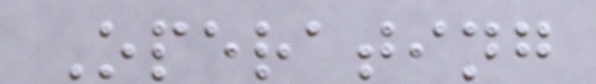Operating
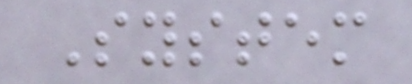System
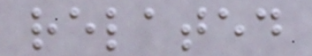related
